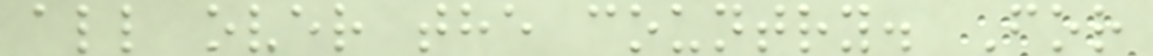all over the country. For
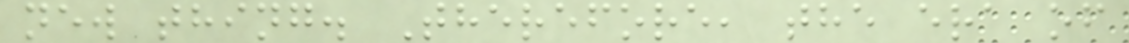new thing. Therefore, the era of
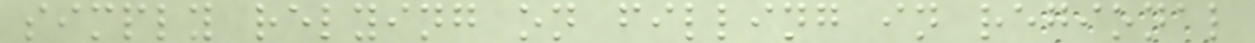simply relying on filling in regional
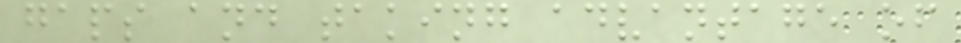gaps and taking advantage of
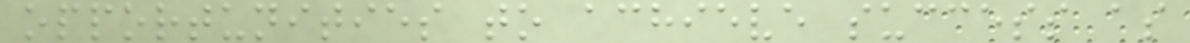opportunities to achieve success as
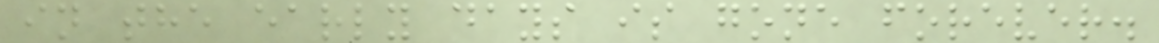in the early days is gone forever.
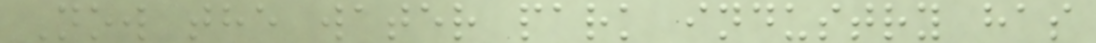Now the water park industry has
